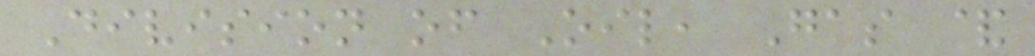Division of Oil, Gas &
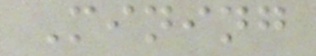Mining
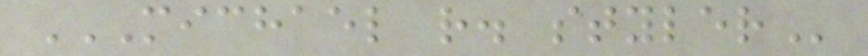MICHAEL R. STYLER
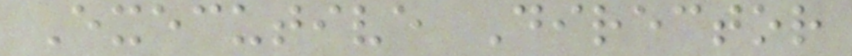Executive Director
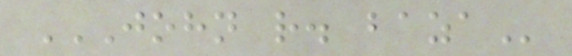JOHN R. BAZA
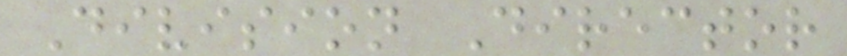Division Director
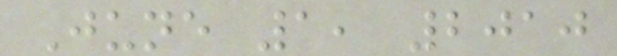June 1, 2010
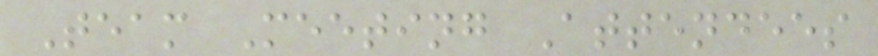Team Meeting Attendees
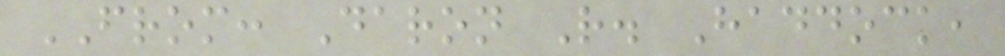FROM: Daron R. Haddock,
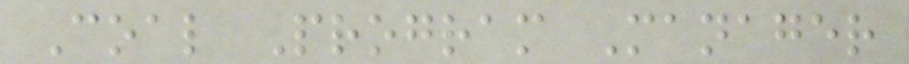Coal Program Manager
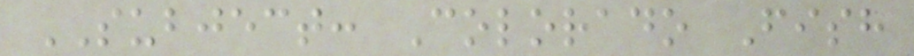SUBJECT: Colorado Fish
